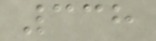338
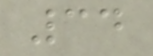34
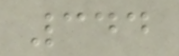344
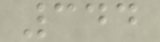344
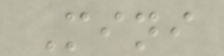Mini
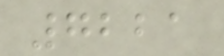7221
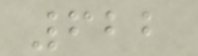622
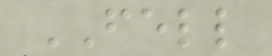FELL
